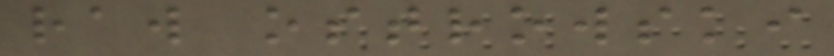raw ostrowski
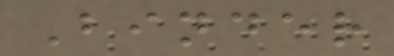Binder
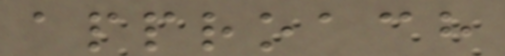approach
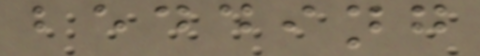bedding
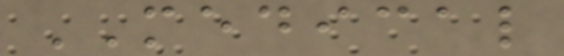MEDICAL
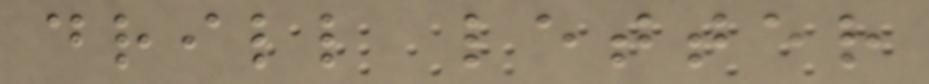drill letter
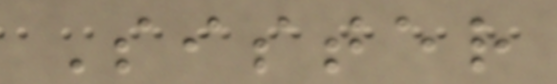Sister
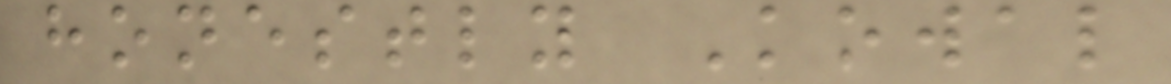honestly Kowal
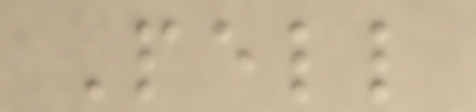Pell
